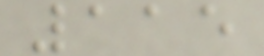115
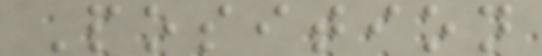Position
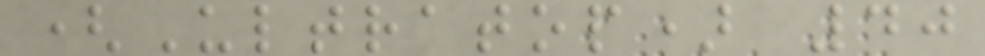(Ultratop) 40
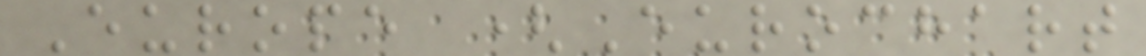Europe (Eurochart
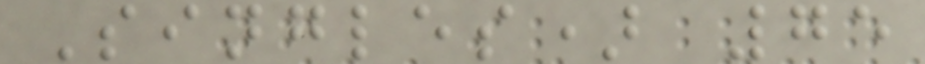Singles) 75
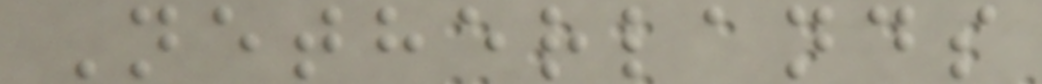Netherlands
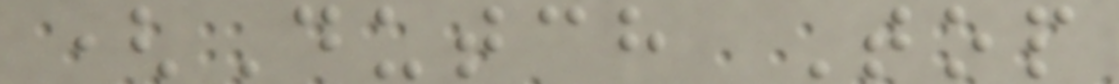(Dutch Top
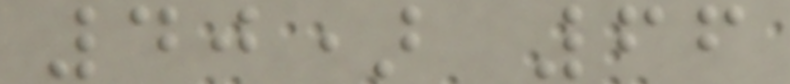40) 66
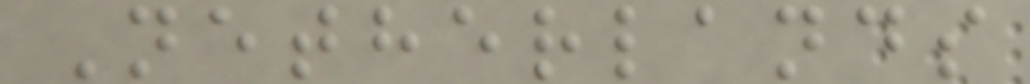Netherlands
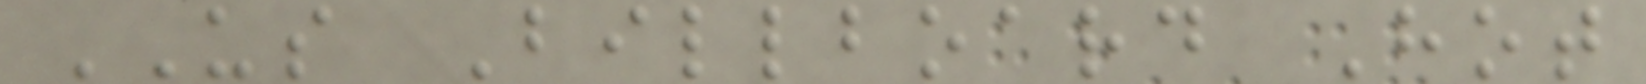US Billboard Hot
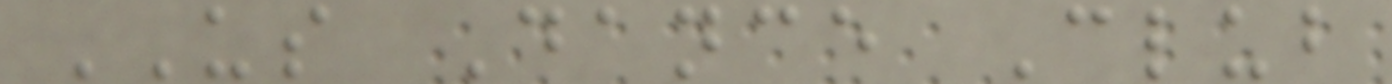US Dance Club
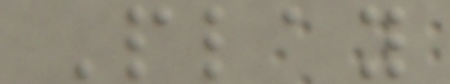Play
